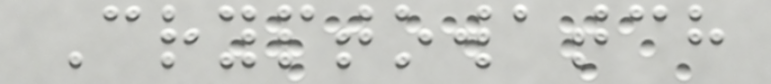Cryptowatch
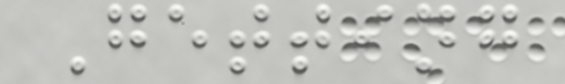Getting
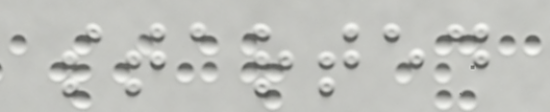started
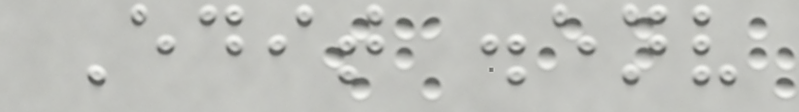Edit .env
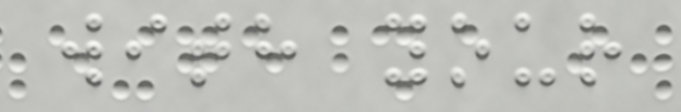with your
